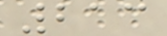213
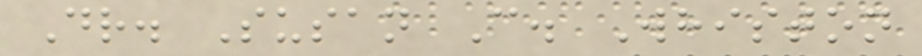Dr. Susan C. Whiston
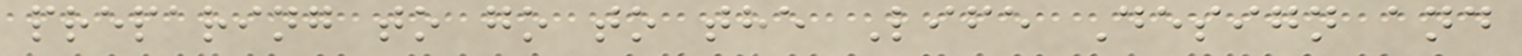preparing to go to the Life Design and
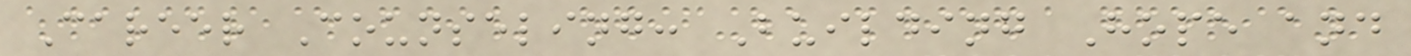Career Counseling: Building Hope and
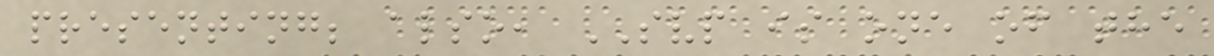presenting; also, SVP is one of the
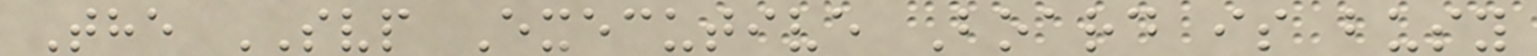The SVP Executive Board is busy
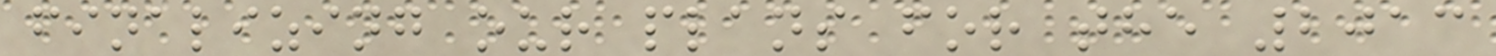finalizing our plans for the 2013
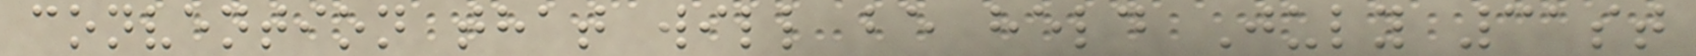convention that will be held July 31st
